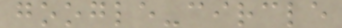google-circle
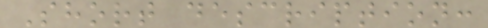Short description:
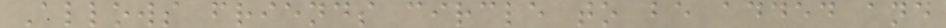Allows friends circle to be added and
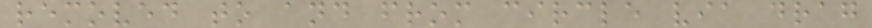removed to and from circle via drag
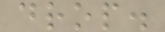drop.
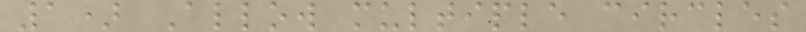1) Allow multiple circles
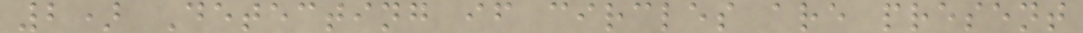2) Detecting if circles are present
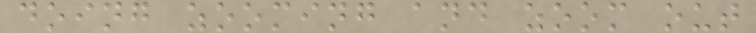doing zooming and zoom out
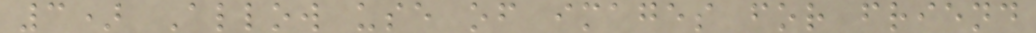3) Allow use of images for friend
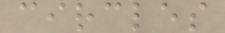circles
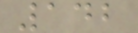142
